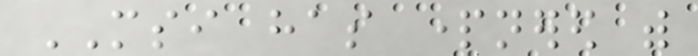MSI has partnered with
